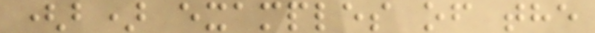(b) examples of the
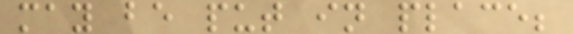may be put in place;
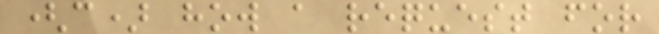(c) how a request for
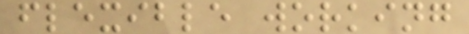flexible working
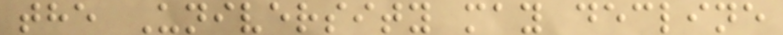the University may decline
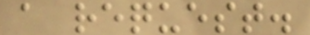a request.
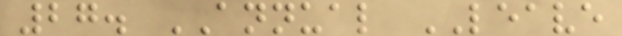27. ANNUAL LEAVE
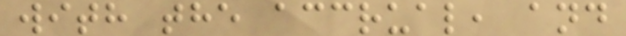with the accrual, and
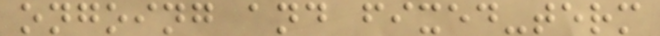ongoing and fixed-term
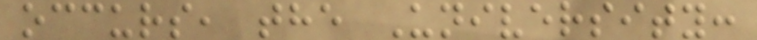occurs, the University:
